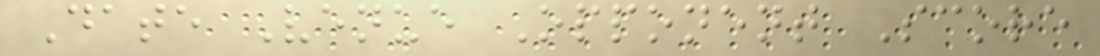Date Venue Opponent Score
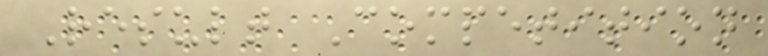Result Competition
